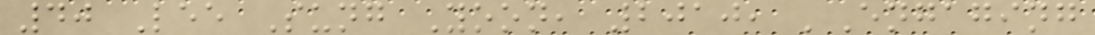40 Lee Sung Yoon, 2010, 'Engaging
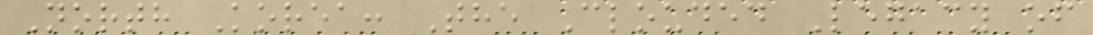North Korea: The Clouded Legacy of
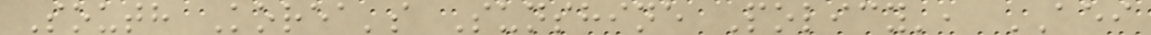South Korea's Sunshine Policy', AEI
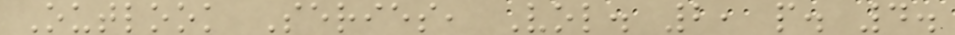Outlook Series, Vol. 2, p. 4.
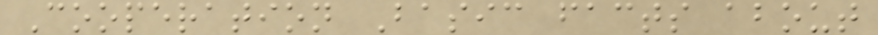Cooperation Basic facts about
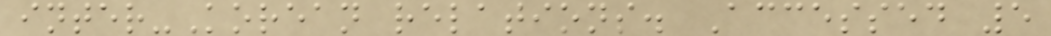inter-Korean relations. Accessed 5
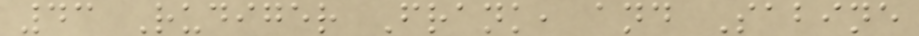43 Rudiger Frank, and Sabine
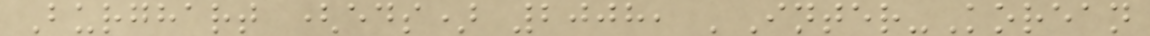Burghart (eds) 2008, 'Inter-Korean
